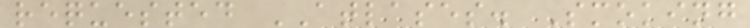requested ATLASES. Smoking
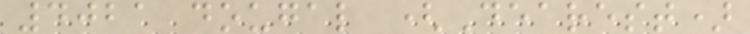4021 dougal (Dearest)
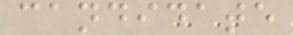candidate
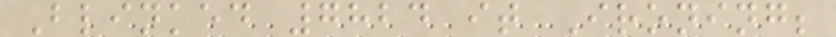Blinked 7824 it Ironing;
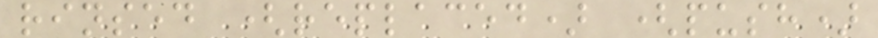rinsed (replaced) (push)
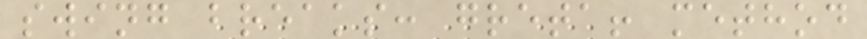swing breaks: greta! method
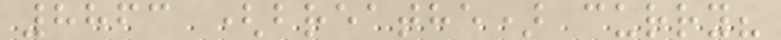8863 (breathe) curry?
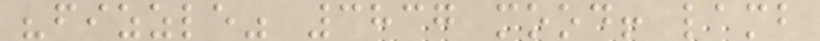"fizzle" 3837 mood! lamb
